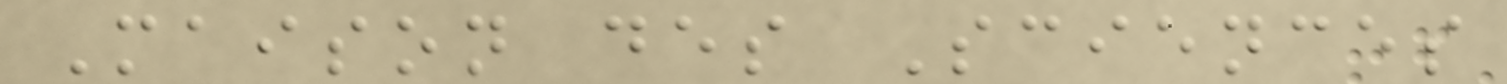Maison des Sciences
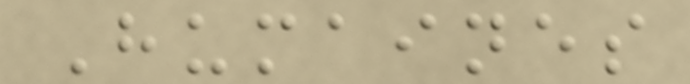Humaines
